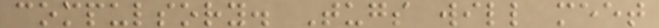compulsory. Tugs will meet
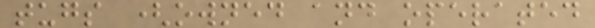tugs (owned and operated
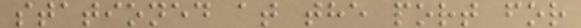stationed at the port for
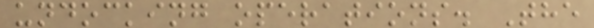undocking operations. The
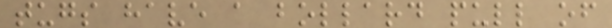tugs have a bollard pull of
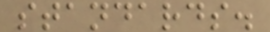standards.
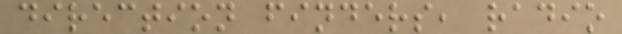direction finders, radio
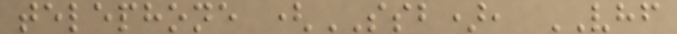telephone (SSB), VHF
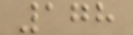178
